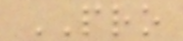PRO
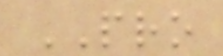PRO
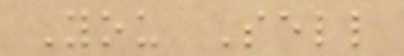You Sell
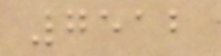7512
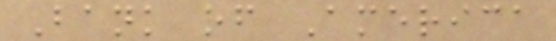Bank of America
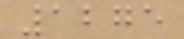1275
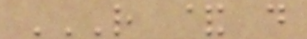R & D
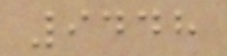9448
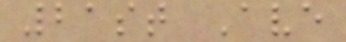21st Ave
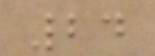24
